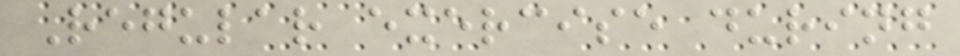Regular exercise during
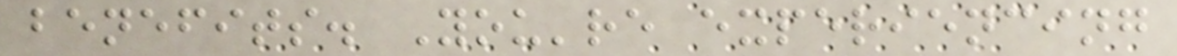benefits. You're experiencing
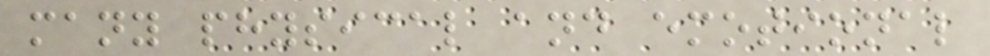many physical and emotional
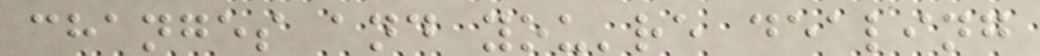changes and you're dealing
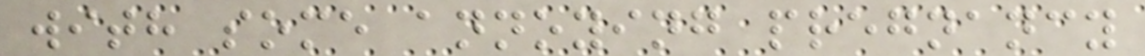with some annoying pregnancy
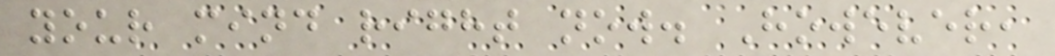your mind right now. However,
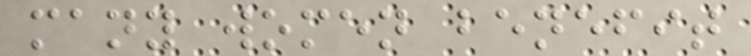many women benefit
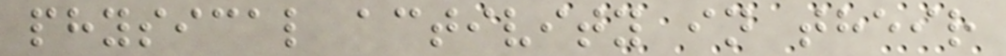physical activity in their
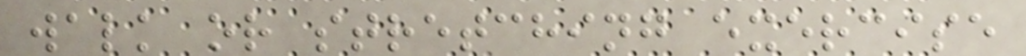walk or stretching exercise
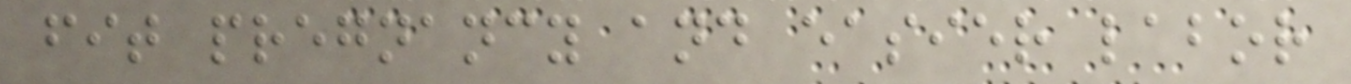fit pregnancy and easier labor
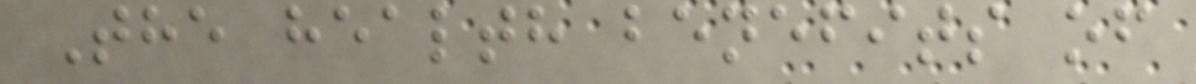The health benefits of
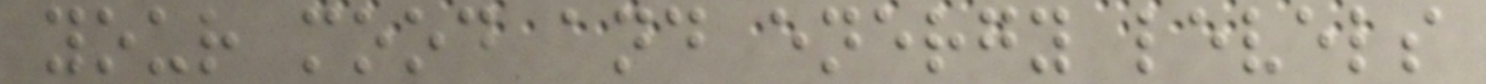your mood and energy levels
